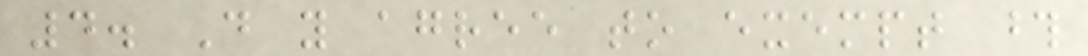4. Do you agree to exempt those
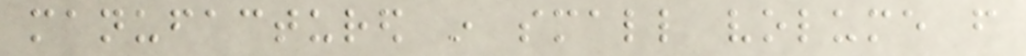manufactured in small volume from
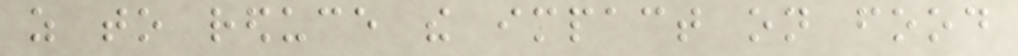as to reduce the impact on food
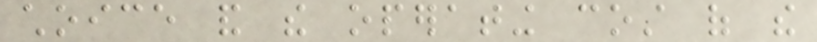choice and the operating cost of the
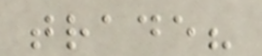trade?
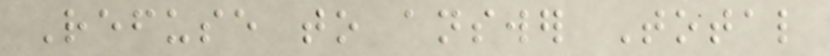Refuse to answer Total
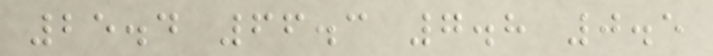25.4 66.3 7.8 0.5
